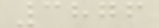3876
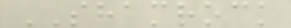SHAMROCK
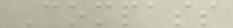Compass
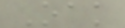Oak
